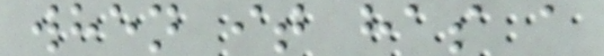when it has a
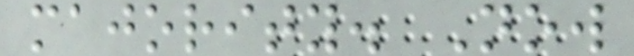majority. Now
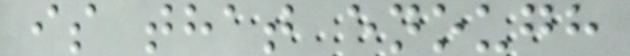is that enough
